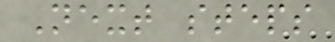Next steps
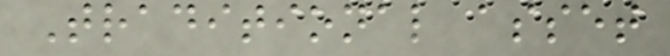Traditional asset
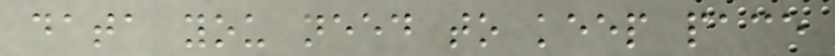data you need to keep pace
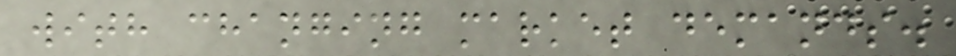with changing market demands.
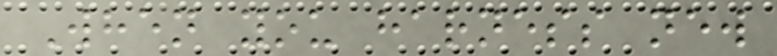When you harness new
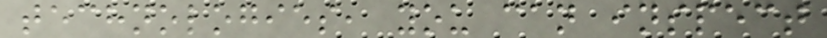technologies, you can inspect
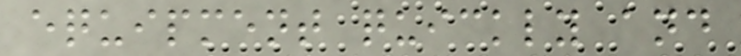equipment quickly and
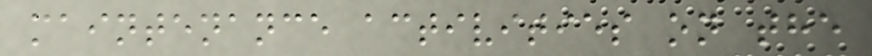maintenance activities on the
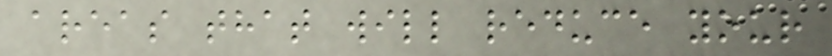areas that will reduce your
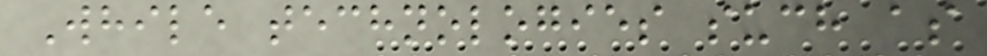While technologies such as
